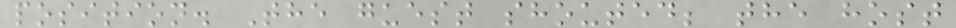position. The guest shouted; the host
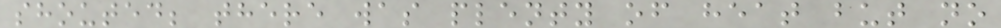shouted; there was plenty of heat but no
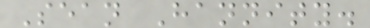Sean Hannity.
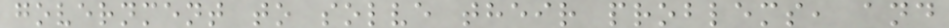government to solve their problems, and
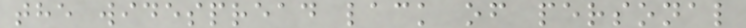the widespread lack of personal
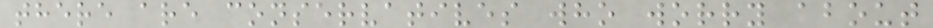there are conservatives who worry about
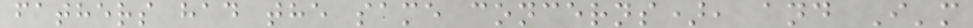fathers had the same concerns), and I'm
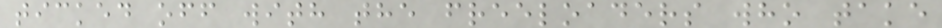ticked off with the freeloaders who take
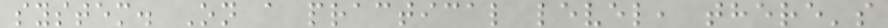system. On a practical level, there's
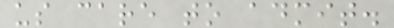us care to admit.
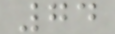74
